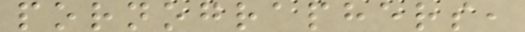pornographers,
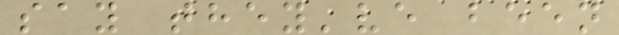say they've been
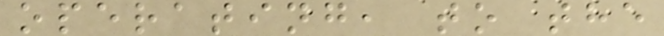operating, to the
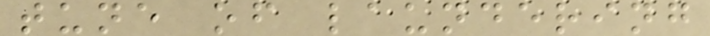tune of laundering
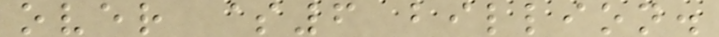over $6 billion.
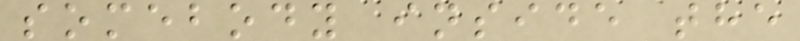somebody inside the
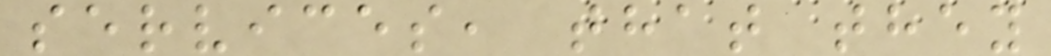services, that they
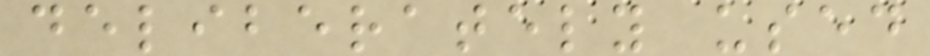deliberately used
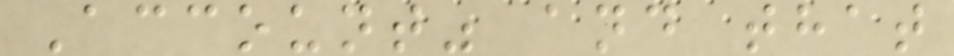Account" and that
